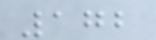172
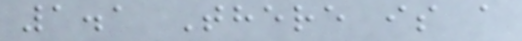1.1 There is a
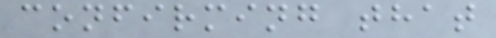confirming that
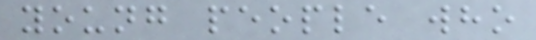young people who
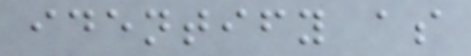identify as
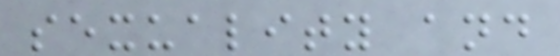sexuality and
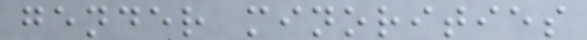gender minorities
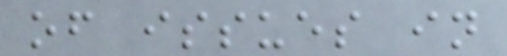of issues in
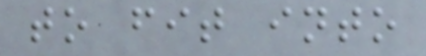to fit into
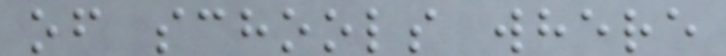of schools where
